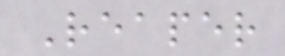Reaper
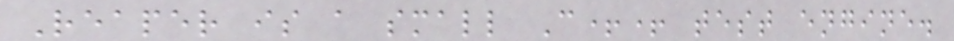Reaper is a small C++ test engine.
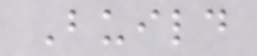Build
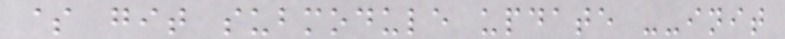$ git submodule update --init
